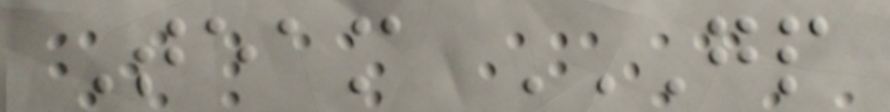Team GP
